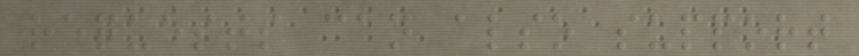requests can also support
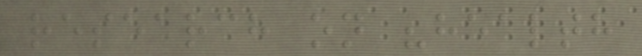research on "health
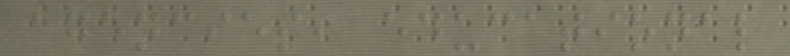agencies, educational
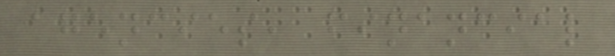agencies, financial
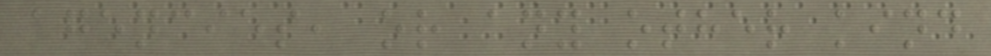agencies, or any other kind
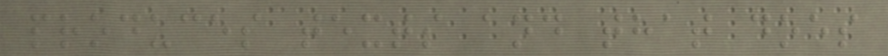produces texts and that does
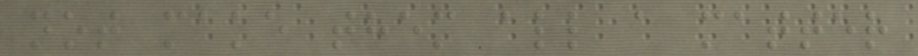not make them all a matter
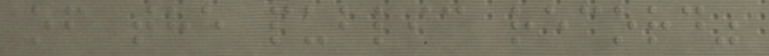of the public record"
